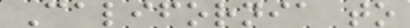California to
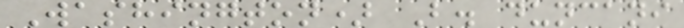Washington) B. duncani
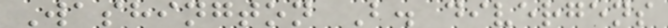Washington B. divergens
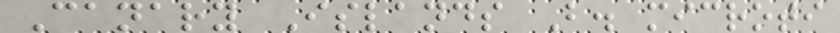Canary Islands B. microti
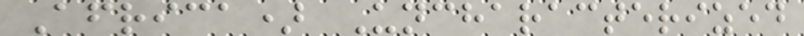Africa) Uncharacterized
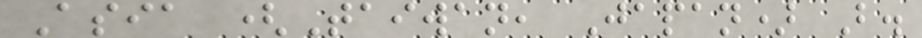Asia (Taiwan, Japan) B.
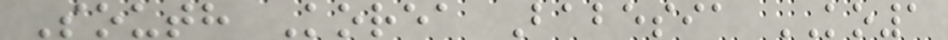South Korea Babesia KO1
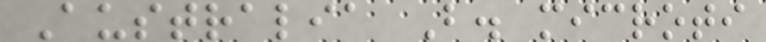Australia B. microti
